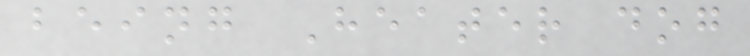being Heater dog
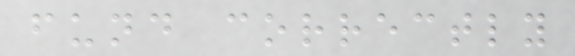fund correctly
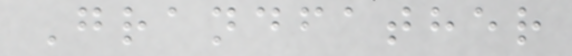Grandfather
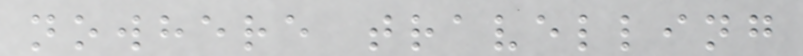nowhere travelling
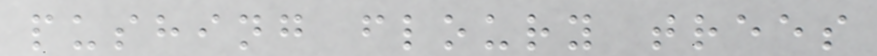pushing floury trees
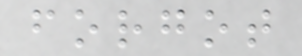forgot
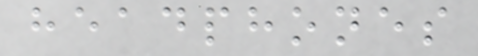headphones
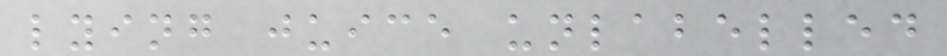lying juice unlabelled
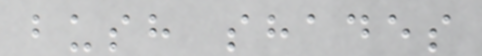bush shades
